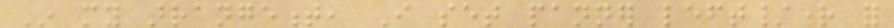In my arrangement, I set panner left/right for
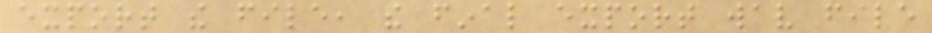export the file, the final export wav file
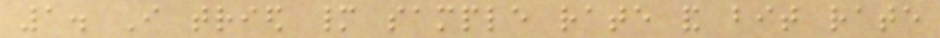1. I tried many sample rate and bit rate
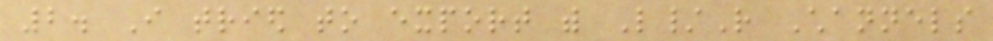2. I tried to export with L/R Channels
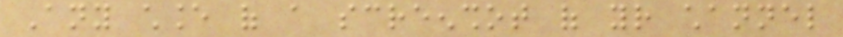Any chance of a screenshot of your channel
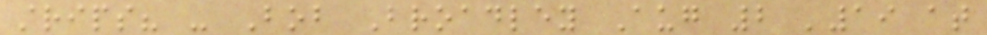strips? - Bob Broadley Aug 2 '19 at
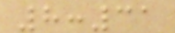8:31
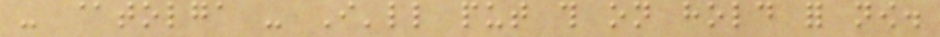- @tolga - I'll put this on hold for now.
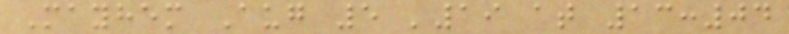Mayhem Aug 5 '19 at 13:04
